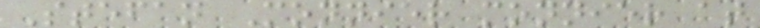Stefan Monnier monnier at
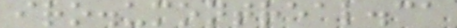iro.umontreal.ca
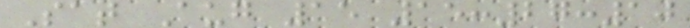Sat Aug 15 15:27:10
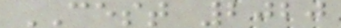CEST 2020
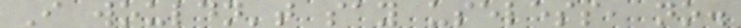I wouldn't say useless, no.
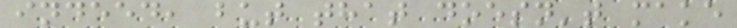indeed, but that doesn't make
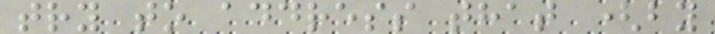try to address that (by
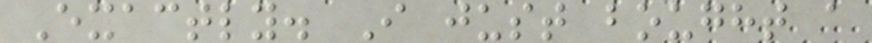Exactly. I just bought a
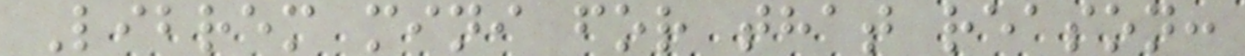Librem mini for that reason:
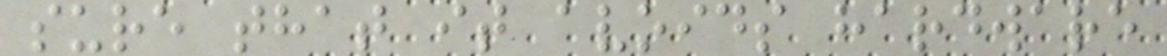sure that it avoids hardware
